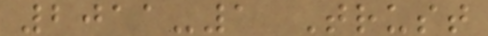2011-1 Trust
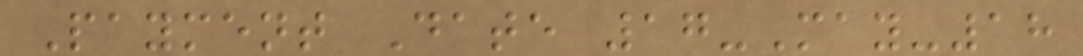Payment Date 17-May-18
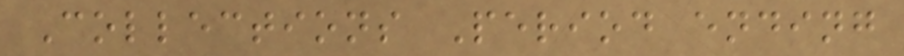Collections Period ending
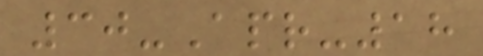30-Apr-18
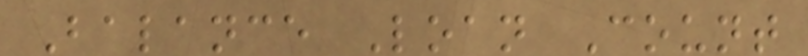Balance Loan Count
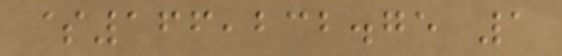$166,232.75 1
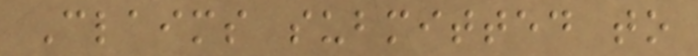Claims submitted to
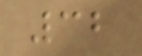32
